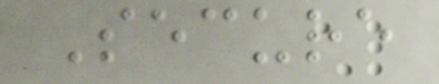Secure
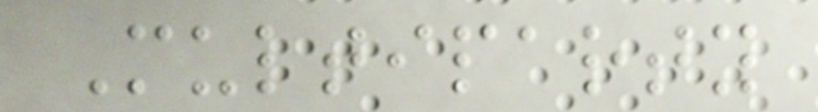Multiparty
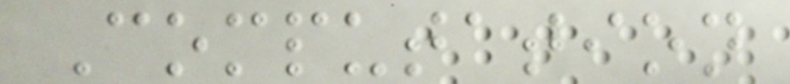Computation
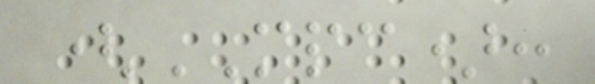(MPC):
